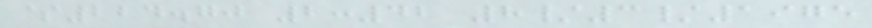$224.70 2:42 8/3/1975
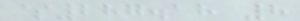$287.18 8
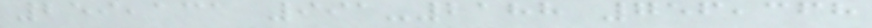259,131 991-2188 756,368
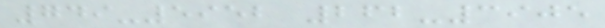749-5952 262-3905
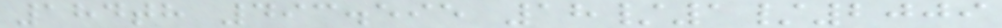184th 493.595 18/1/2009
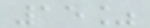15%
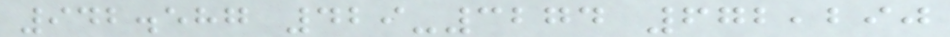942.587 429-3274 672,290
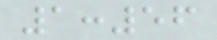1:56
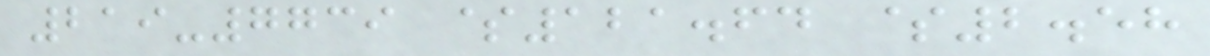219-7739 $121.64 $2.58
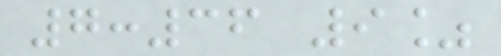7:36 9%
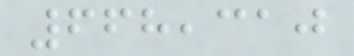668,310
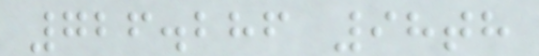726.286 98th
